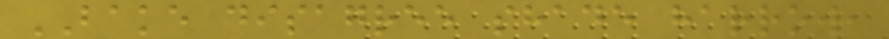BAKE disagree shade harrow,
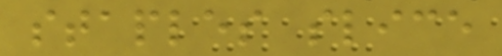staples slice
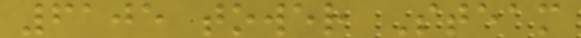6105 tower Steam
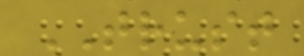TRUST
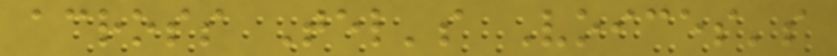across Tel's Voices's
